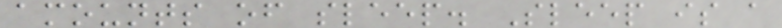amounts of sleep. Sleep is a
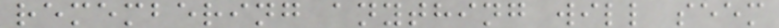remembering anything will seem
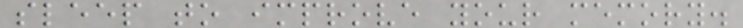sleep to improve your memory.
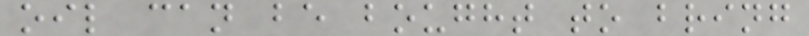oil can be bought to bring
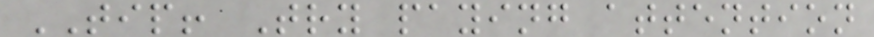TIP! Try paying attention
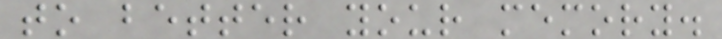to better your memory.
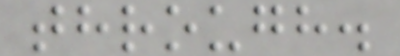through.
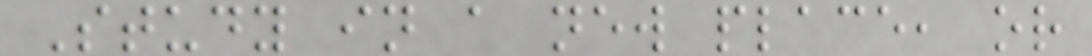Study in a new place, or
